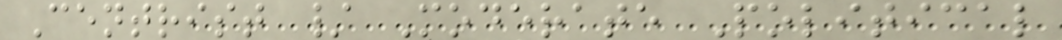Centrist / Moderate Political
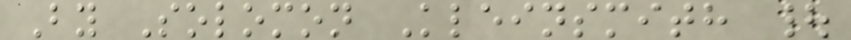By Solomon Kleinsmith |
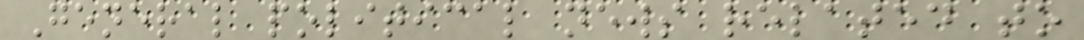General political news related to
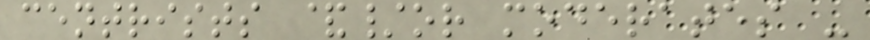centrists &/or moderates -
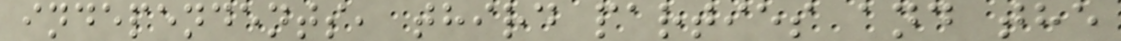independents, third parties and the
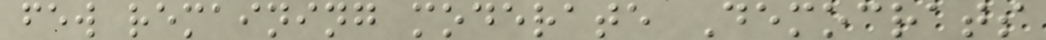few remaining moderate Democrats
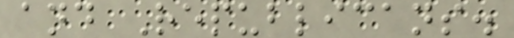and Republicans.
